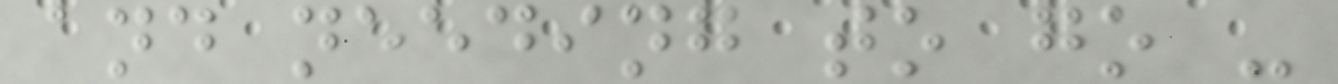and needing to go -
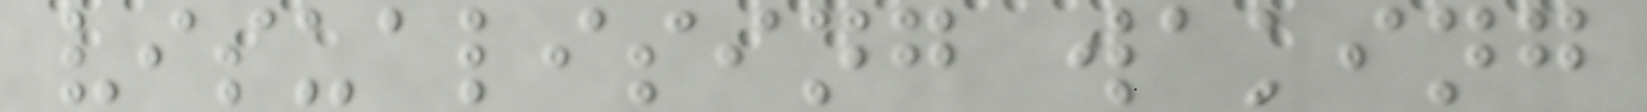visualising waking
